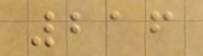216
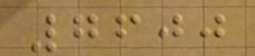7600
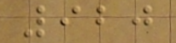920
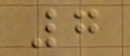7
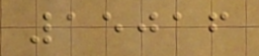15016
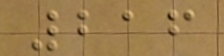216
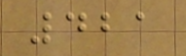421
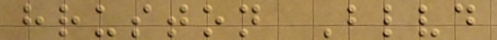hruston Blvd
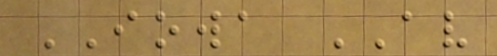IOWA AV
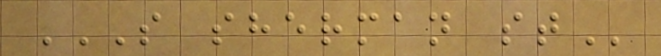S SHERMAN ST
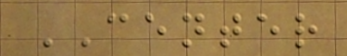CENTER
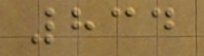834
